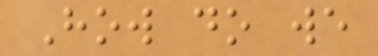How do we
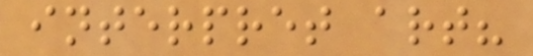interpret art?
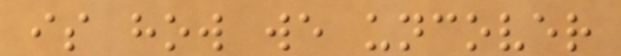is how we uncover
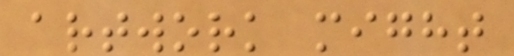artwork might
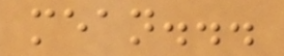mean...
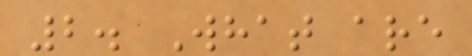2. What are
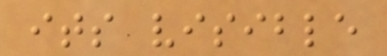its visible
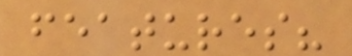features?
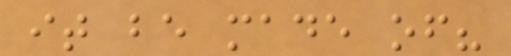it be made of?
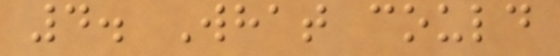4. What could
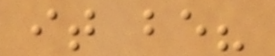it be?
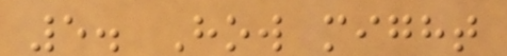5. How might
